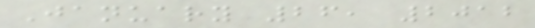January 26, 2012
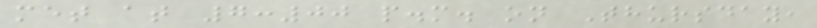met at 7:00 p.m. on Thursday,
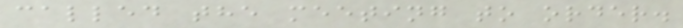called the meeting to order.
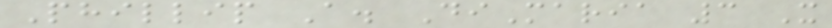Phillip A. DiMaria 3 X
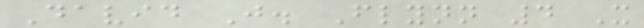David J. Flynn 4 X
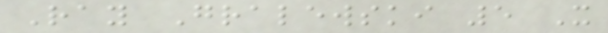Ray Gralewski 5 X
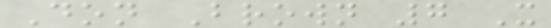Don Brown 7 X
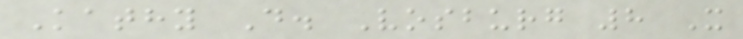Kathy D. Vosburg 8 X
